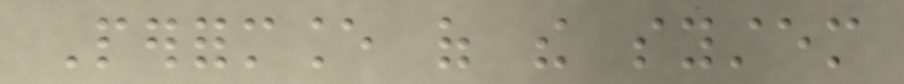Performance of the system
